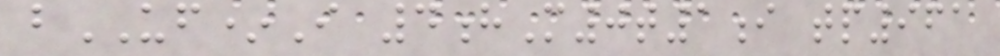bUF*I 4hM0t1i tp961
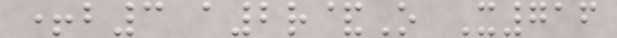+b3 a2r&O X716
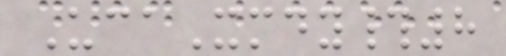UcaXmdy#8
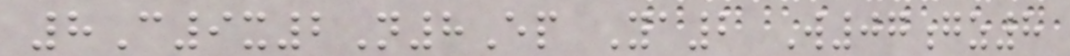8C9x2N8Ep Ya2 W07gz8
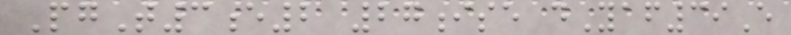PgT3e2 27ise dYaf39E
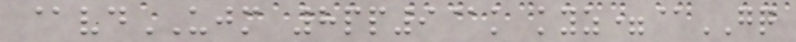@vdUJM 8pp9@k kyz=@GQ
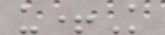u+K
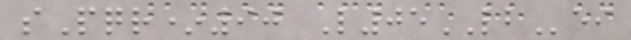sPqr*90 L05LBei
